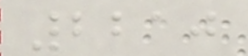2210
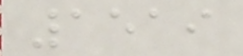1519
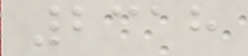2318
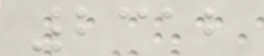2312
